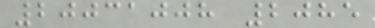20031008 2085
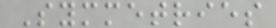Symmetries
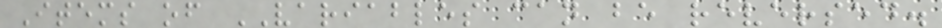Items of VARIABLES can be reversed.
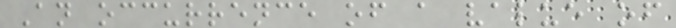An occurrence of a value of
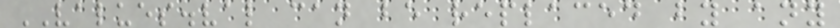VALUES.val can be replaced by any
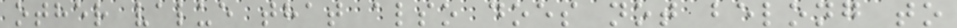other value that also does not belong to
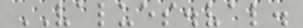VALUES.val.
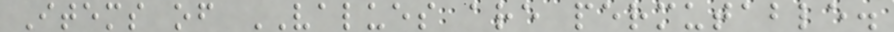Items of VALUES are permutable.
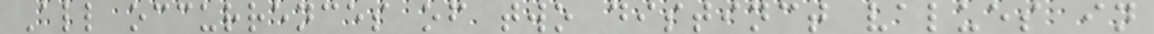All occurrences of two distinct values in
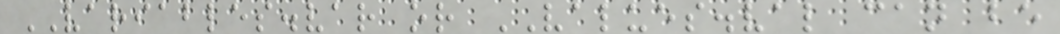VARIABLES.var or VALUES.val can be
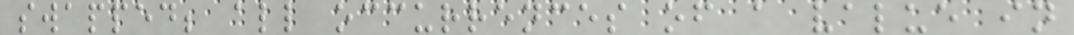swapped; all occurrences of a value in
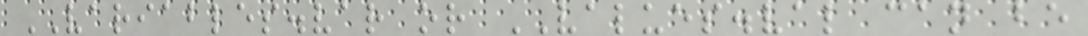VARIABLES.var or VALUES.val can be
